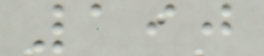190
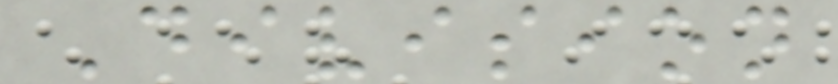Division
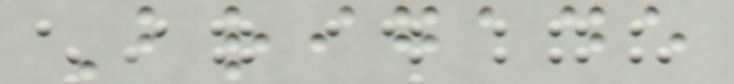Brigade
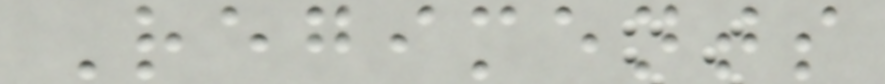Regiments
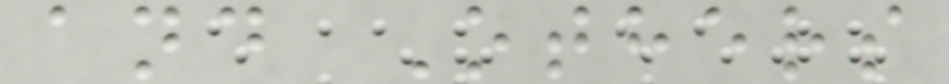and Others
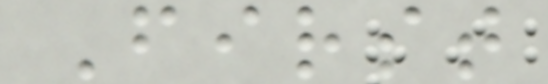First
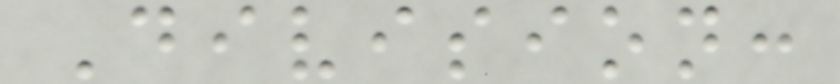Division:
